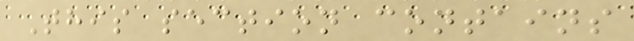This section contains
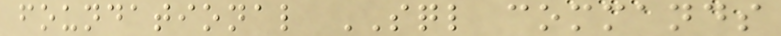foundational SQL commands
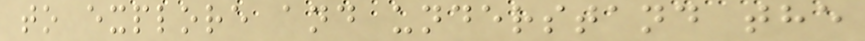to explore and understand the
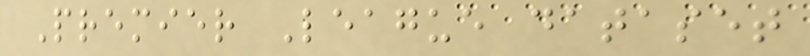Premier League dataset
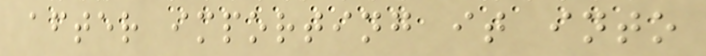after importing it into
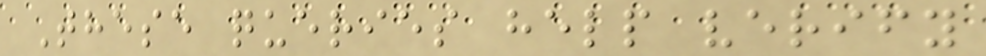These queries help verify
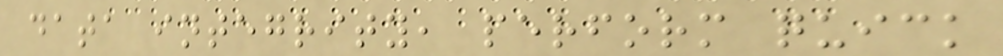data integrity, perform quick
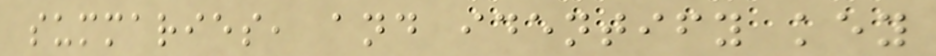summaries, and identify key
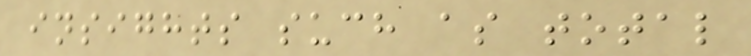insights such as total
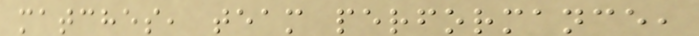matches, team performance,
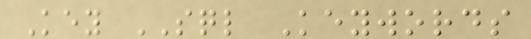Key SQL Keywords
